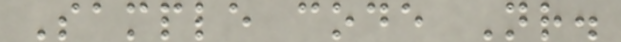Sample code Nr.
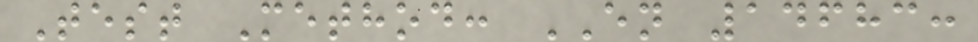Test Method: EN 14683:
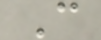C
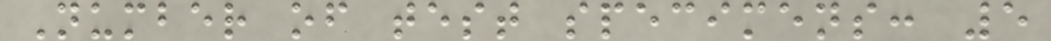Number of test specimens: 5
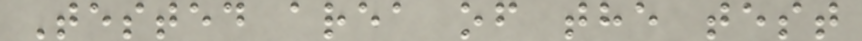Tested area of the test
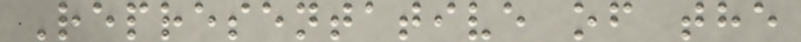Representative of the
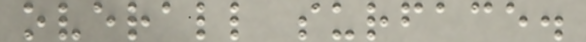overall surface.
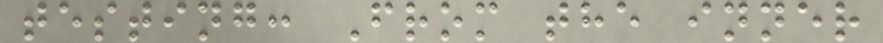testing: From the inner
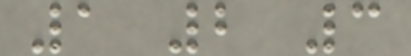1 2 3
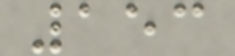153
